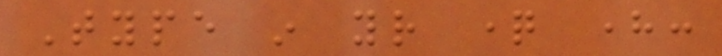Type in your question here:
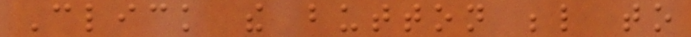Click the button below to
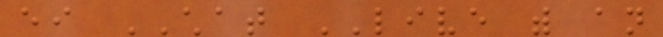either CHAT LIVE with an
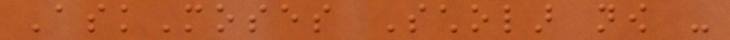AskMoses Scholar now -
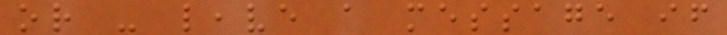or - leave a message if
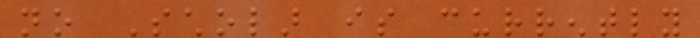no Scholar is currently
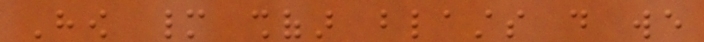How many shofar blasts do we
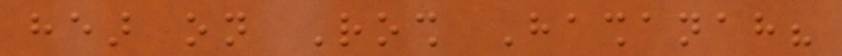hear on Rosh Hashanah?
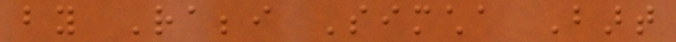by Rabbi Simcha Bart
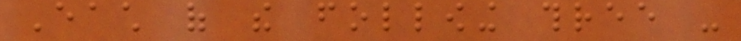Each of the following three -
